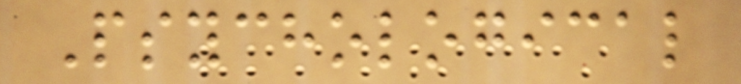Psychological
